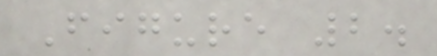Figure 2.
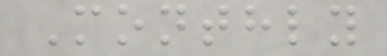Monthly
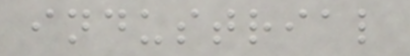industrial
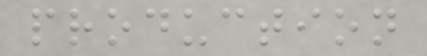production
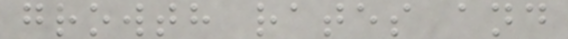growth rates and
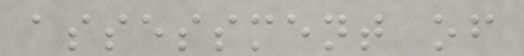assessment of
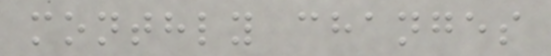monthly changes
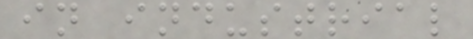in industrial
